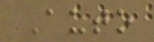Auto
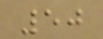50
